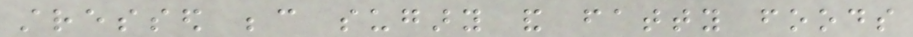stressed because sugary and fatty foods
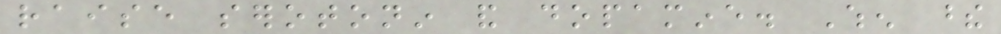raise serotonin and dopamine. When these
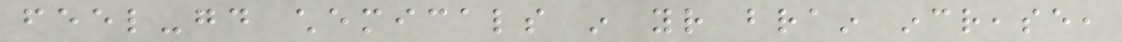feel-good chemicals in your brain increase,
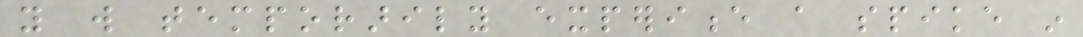you will temporarily experience a spike in
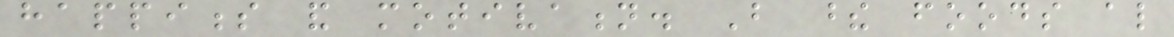happiness and motivation. But these foods also
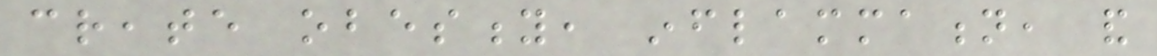create obesity, inflammation, and
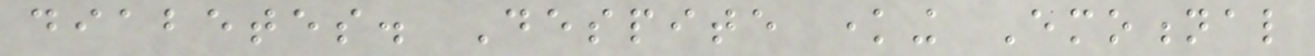diabetes. Despite knowing Emotional
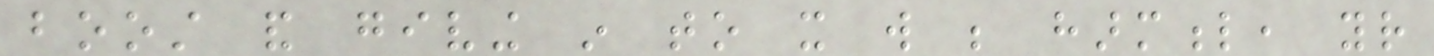boost and giving in to it will be harmful, your
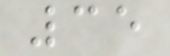35
